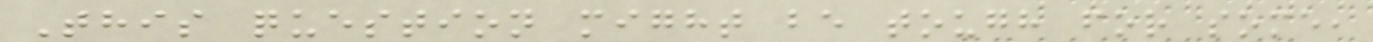This question might be tough for some,
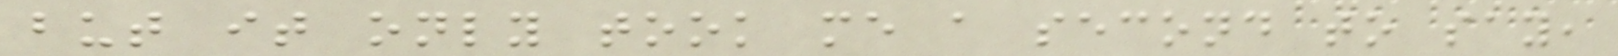but it only took me a second to say,
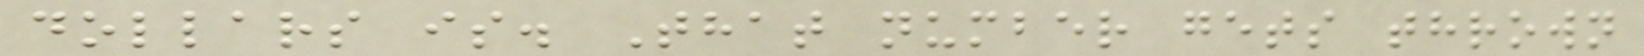dollars is. That number gets thrown
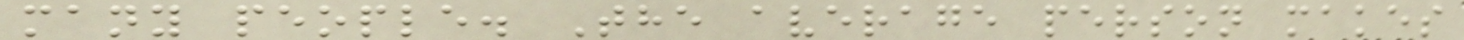many people. The average person makes
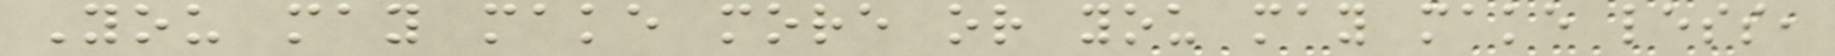You may make more or you may make less,
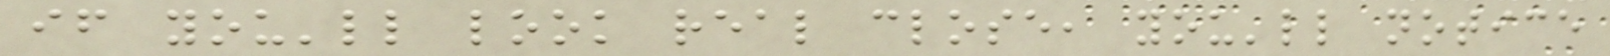if you'll look real close, you'll notice
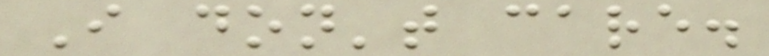I don't care.
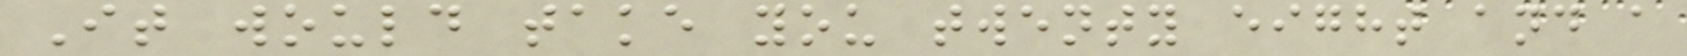It would take you twenty eight and a
